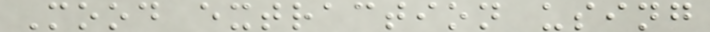Mood extraction using
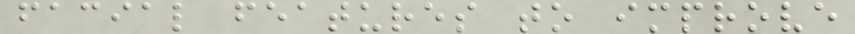facial features to improve
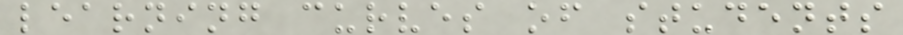learning curves of students
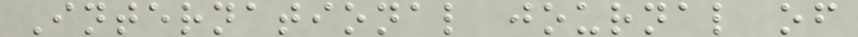International journal of
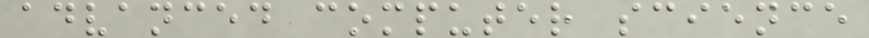advanced computer science
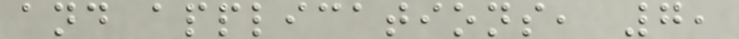and applications, 7,
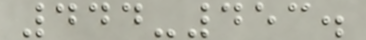444-453.
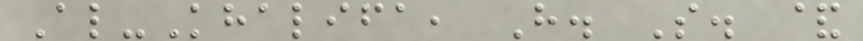Al-Khalifa, H. S. &
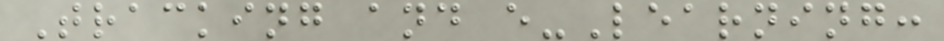Tracking and e-Learning:
